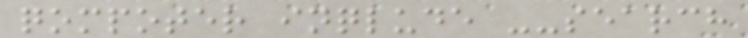qompoter inqlude --search
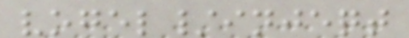vogel/injeqt
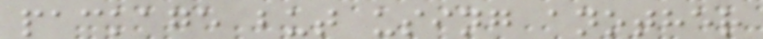package but using another
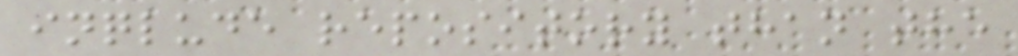inqlude repository than the
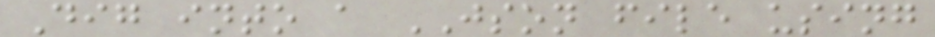Dig into a JSON file using
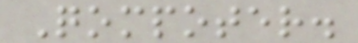Qompoter.
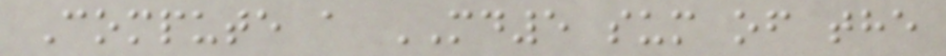Compute a MD5 sum of the
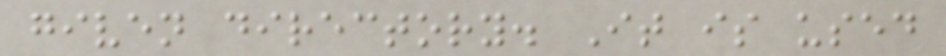given directory. It is used
